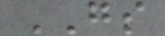GS
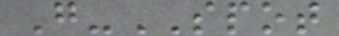G-SPOT
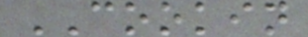COOKIN
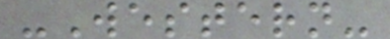-Western-
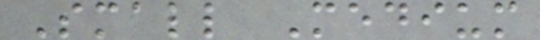Small Medium
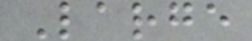Large
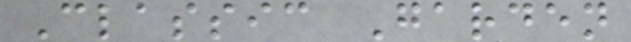Classic Garden
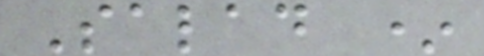Salad *
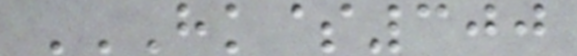HK$300
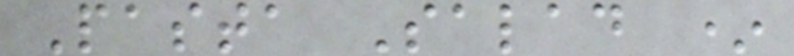Pasta Salad *
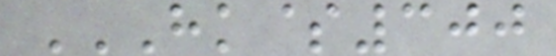HK$300
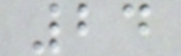24
